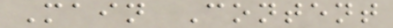Main Content
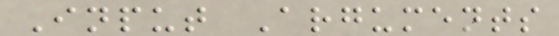Input Arguments
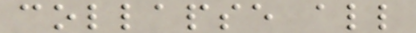collapse all
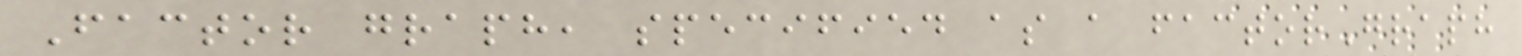Factor graph, specified as a factorGraph
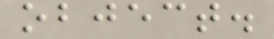object.
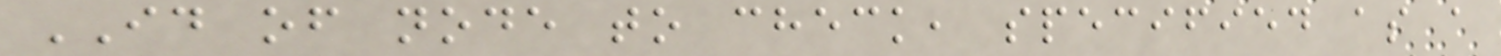ID of node to check, specified as a
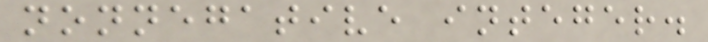nonnegative integer.
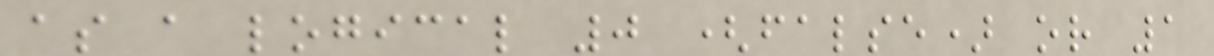as a logical 0 (false) or 1
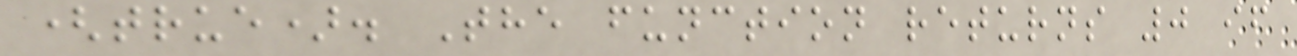(true). The function returns 0 if
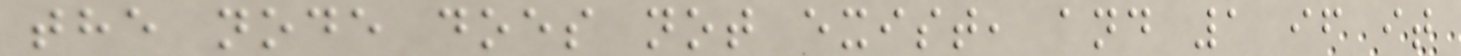the node does not exist, and 1 if it
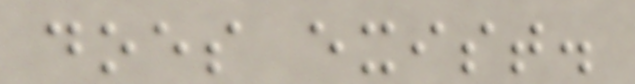does exist.
